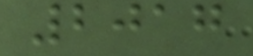2017
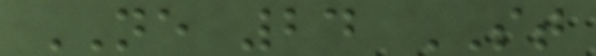NE 24 ST
